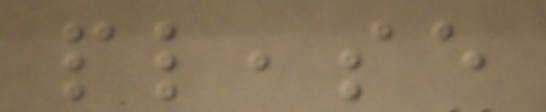please
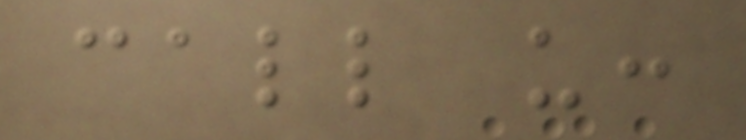call us:
